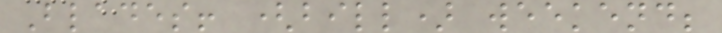Blades! (bill) weekend;
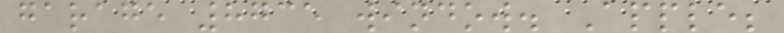garage 8735 window. Apple;
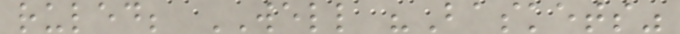ruled; WELL "Baskets"
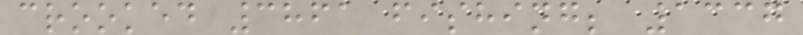crooked 3861 fishing; 1337
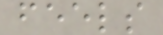feels
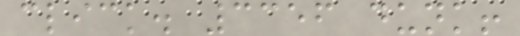click. 3356 dunk!
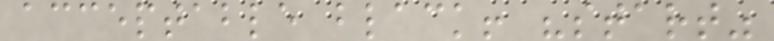acceptable black! "start"
